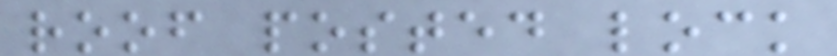roof posted lock
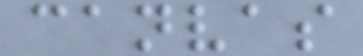canvas
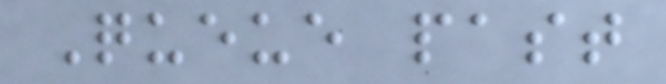Queue past
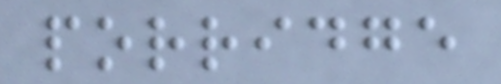porridge
